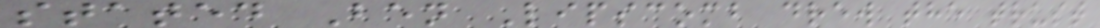stated Ben Lipscomb drew the trust
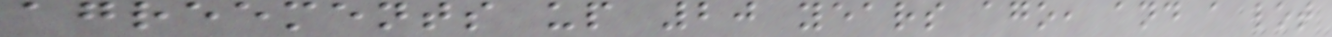agreements up 20 years ago, and a lot
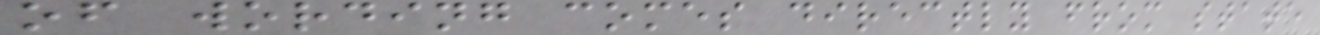of wording comes directly from state
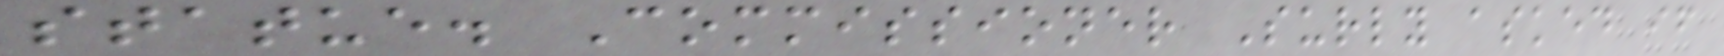statue. Commissioner Surly asked if
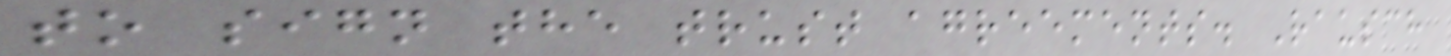to sign the trust agreements. Rausch
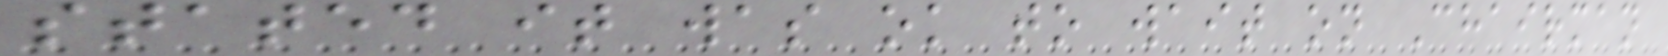stated it was ok to wait on Chairman
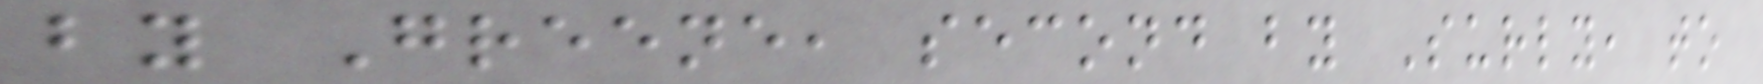by Greene, second by Surly, to
